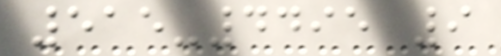515-4495 9
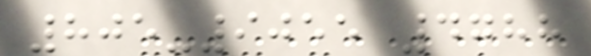805-9055 4788
